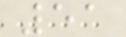51
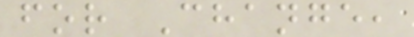for Change,
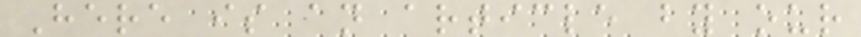Here is an article by our
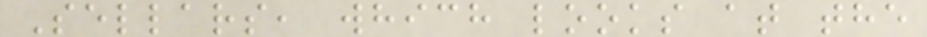Sellars, which looks at the
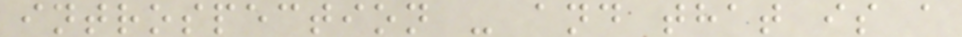introspection - and that is a
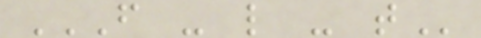F - L - T
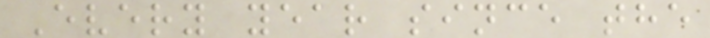Every year since the
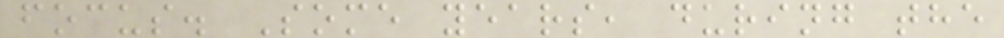focus. Some years, during the
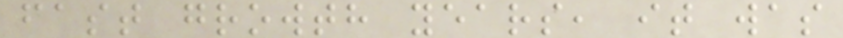fast growth years, it was
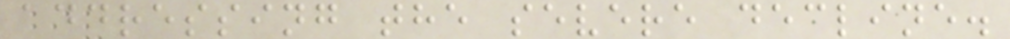addressing the severe decline.
